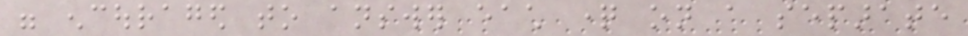were encouraged to answer each question on a separate
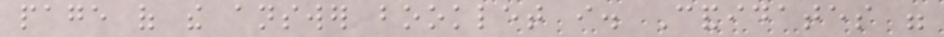page of the answer booklet i. Candidates were
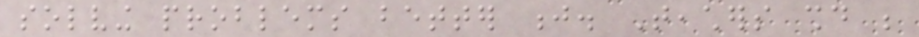solving problems better j. Teachers should be
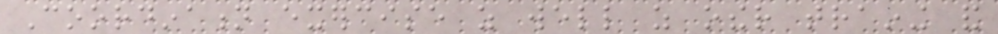Coordination exercise as well as other training and
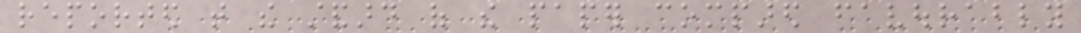reported that the standard of the paper compared favourably
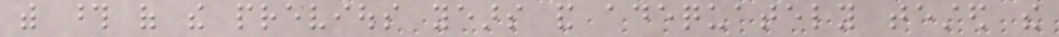with those of the previous years and adequately tested the
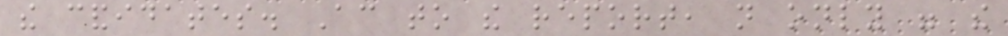the candidates. According to the report, not only were the
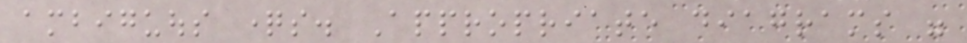ambiguous questions. Appropriate diagrams were
